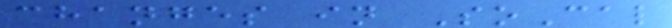changes in SoCal
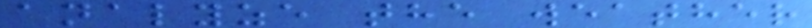analyze the weather
